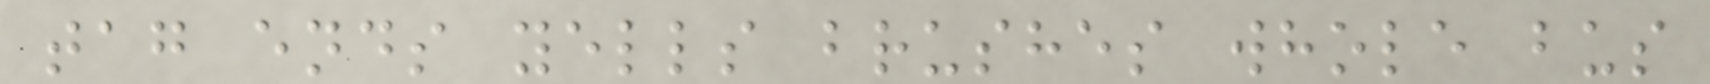tag ends yells brushes whole bus
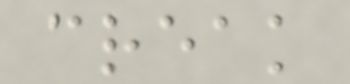creak
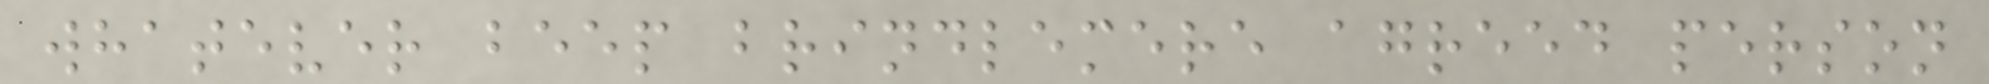whatever beep brindlemere agreed person
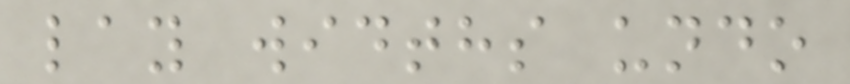lay widths undo
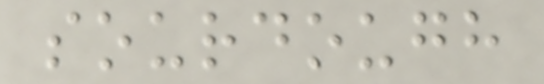sourdough
